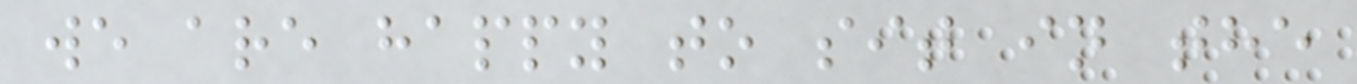we are happy to sit in the
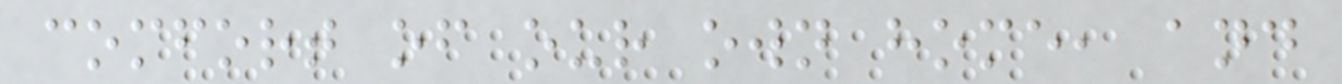comfort of our own home, and
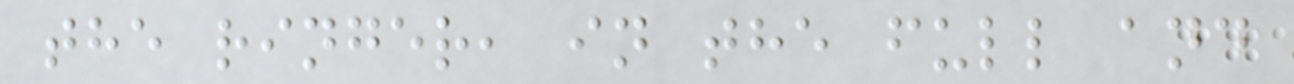the ringer, in the full and
